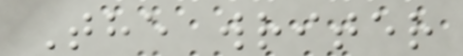The writer
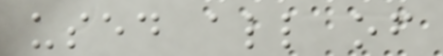used all of
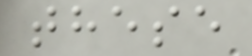these
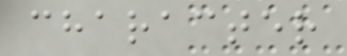character
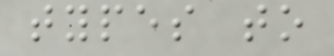types to
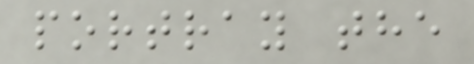portray the
